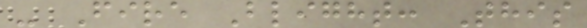- Fire Blight: This
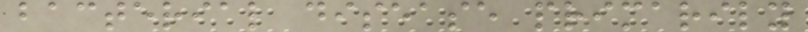bacterial disease primarily
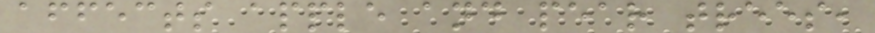affects apple and pear trees,
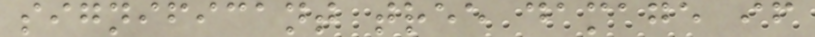significant tree damage if
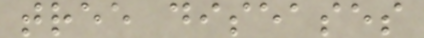tree diseases
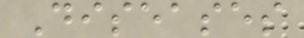Diseases
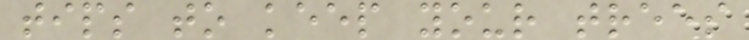tips to keep your trees
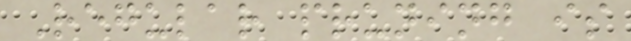Regular pruning is
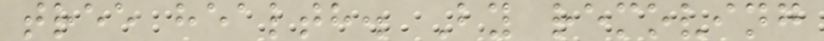tree health. By removing
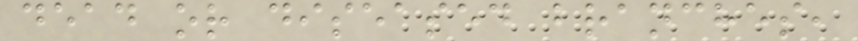dead or diseased branches,
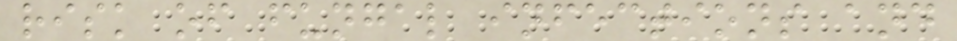risk of fungal infections and
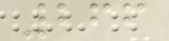266
